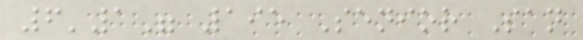6'1" 195 Senior San
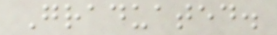Graduated.
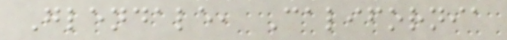Glendale, California
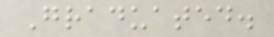Graduated.
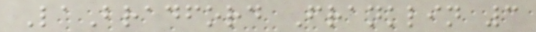LaBradford Franklin 3
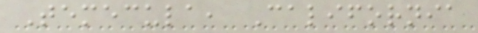Temecula, California
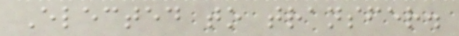Elected to transfer.
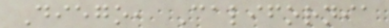Diego, California
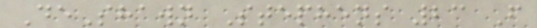DeShawn Stephens 23 F
